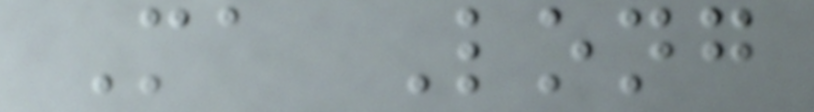Ma Long
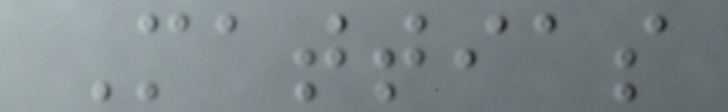Mattias
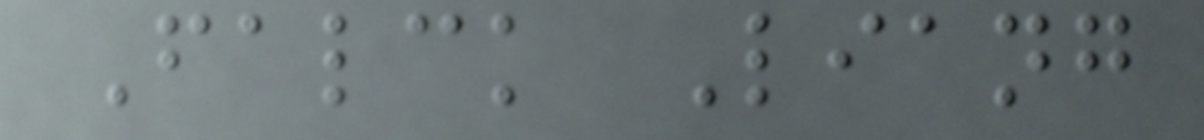Falck Liang
